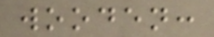wooden:
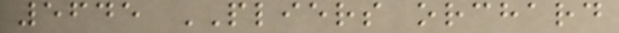5645 PLIERS orchard
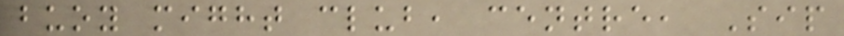buoy might club, centre, Sip
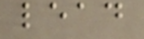lead
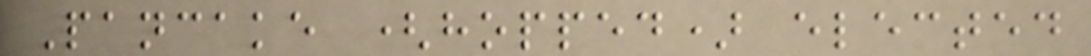Pancake (hopped) elected
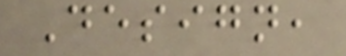Design,
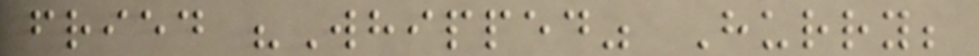fried "Whipped" Hurry;
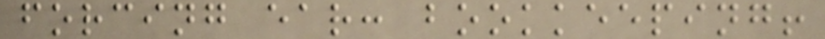forcing ear: bookkeeping!
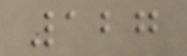127
